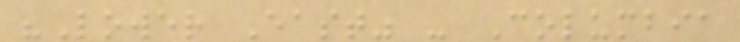"Lower East" - Columbia
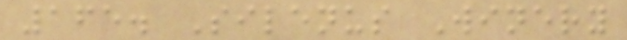165. Silenus Winery
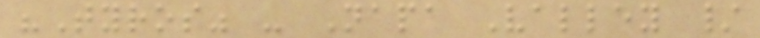"Tyros" - Napa Valley /
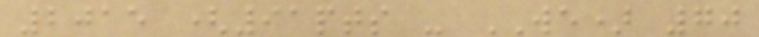2015 (91pts - WE) 70
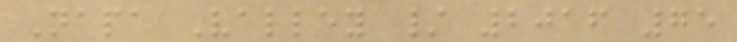Napa Valley / 2016 75
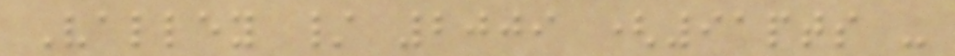Valley / 2009 (91pts -
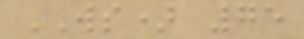WS) 75
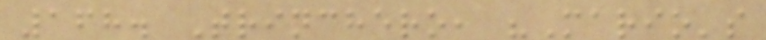168. Trinchero, "Mario's
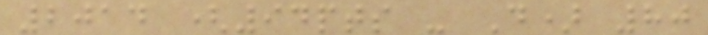2014 (94pts - D) 80
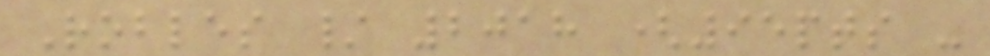Robles / 2018 (95pts -
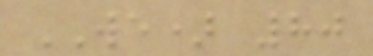WE) 80
